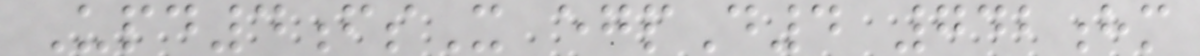Upd4fsX egpD4 742hm
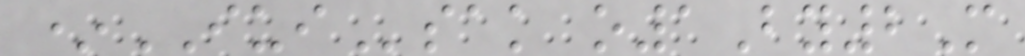*IUIsak o1By2M
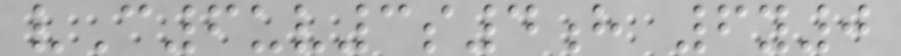vC6uv3s4h 6y0
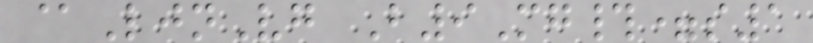@LjnVg B9Mg#=s1
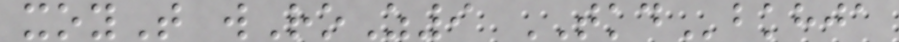xoyT wRoZ9 TKDbkhja
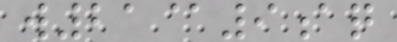w21@9aq
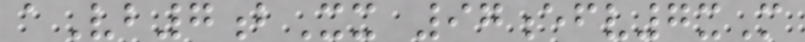aVb7bXx 97efv7xM
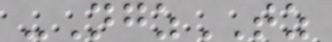-NgzTZ
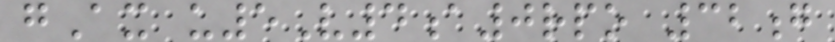gAx u5V4a0rpo 32g
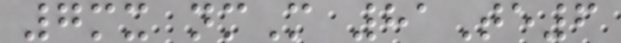7mx nmM 81Te6
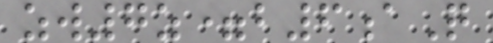zw7z=b6aQ
